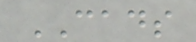CADS
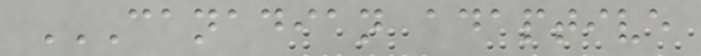CANADIAN ADAPTIVE
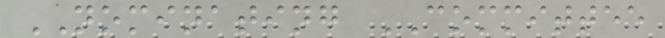NOMINATING COMMITTEE
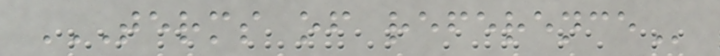TERMS OF REFERENCE
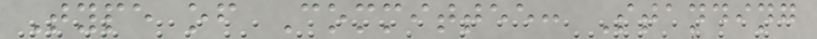Type of Committee: Standing
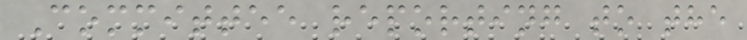Committee reporting to the
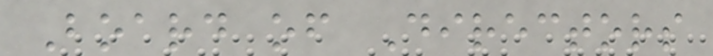Board of Directors
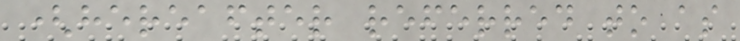(hereafter referred to as
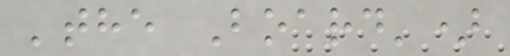'the Board')
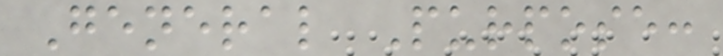General Purpose:
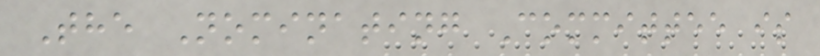The Nominating Committee is
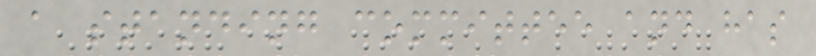a standing committee and has
